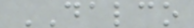DALCO
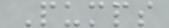Pumps
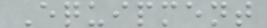Equipment
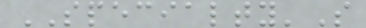SPECIALTY'S
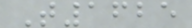T1625
